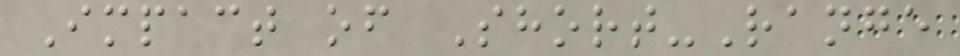Impact of Short-Range
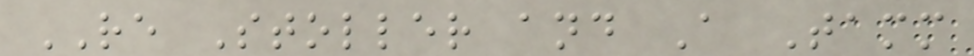RE Stoller and A Tamm
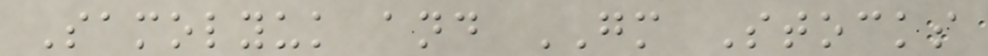Samolyuk and GM Stocks
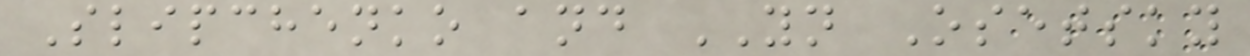Slipchenko and YN Osetsky
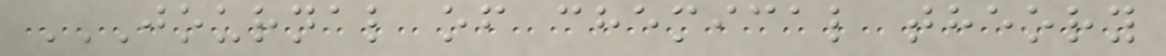JOURNAL OF CHEMICAL THEORY
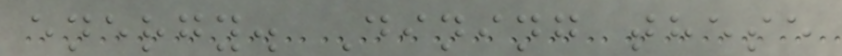energy. Dining these
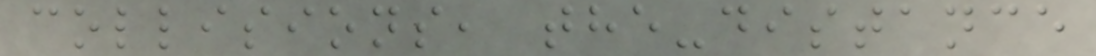collisions, the-distance
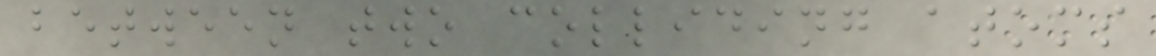between two colliding atoms
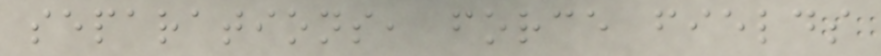separations, force fields
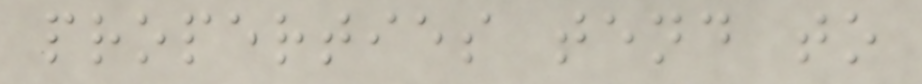properties tend to
